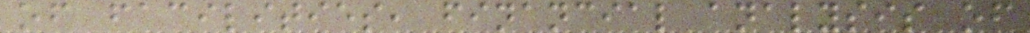of facilities, financial analysis of
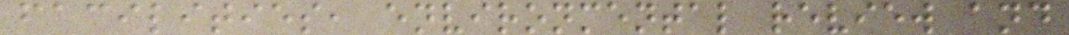facilities, environmental review and
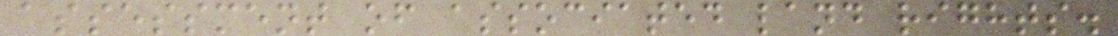assessment of associated land rights.
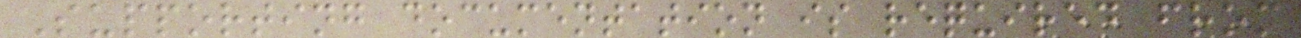Supporting documentation is required from
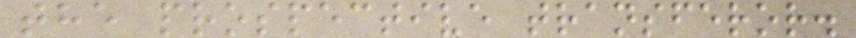the prospective transferor.
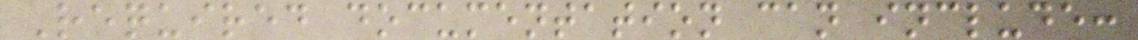Required documentation can include:
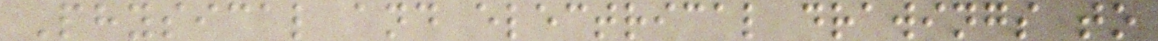Physical and electrical drawings to
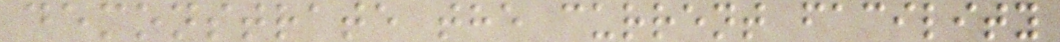demonstrate the current facility
